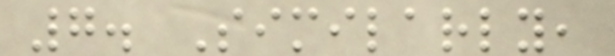7. Similarly,
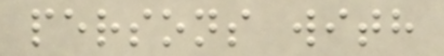persons with
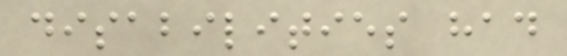disabilities had
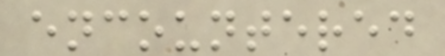encountered
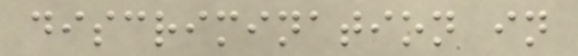discrimination in
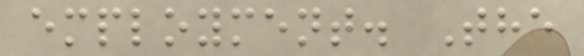employment. The
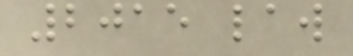2015 law
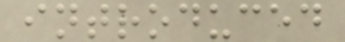introduced
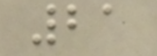21
